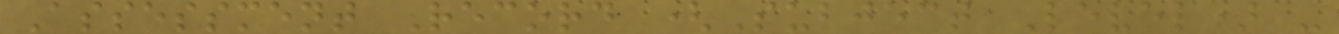Assessment Record (Subject Level) -
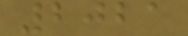2021
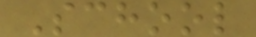School
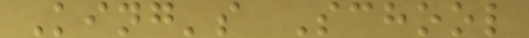King's School
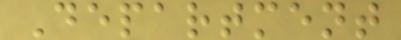Department
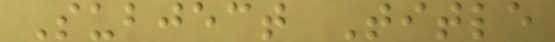Subject Title
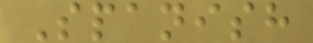Spanish
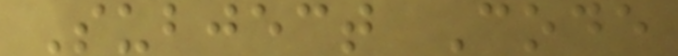Subject Code
